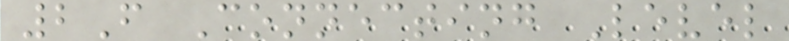2F Connecting Level
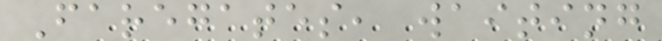Faregates, waiting
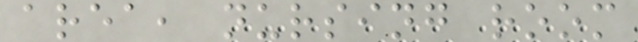area, nursing room
